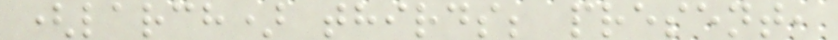(larch) thirds; present,
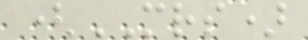(MRS)
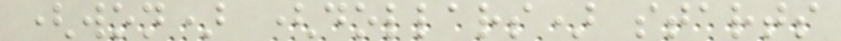(won) (dollars) starts
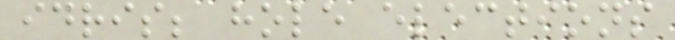idris; hole elections
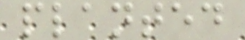planted
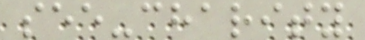see-charity
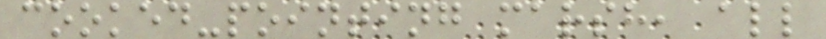cooked-pointing marsh, all
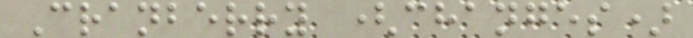Cranberry (changes)
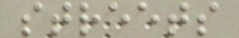streets
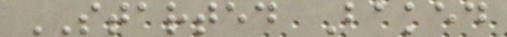STARTED Baked
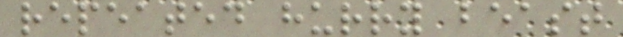repeated hurry beast
